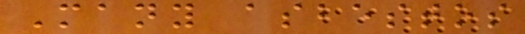Many asbestos
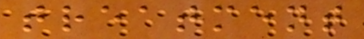treatment
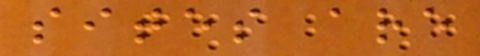sites are
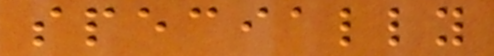specially
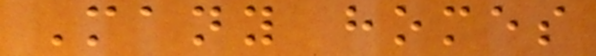Many homes
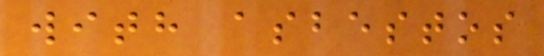with asbestos
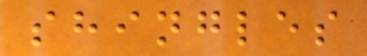shingles
